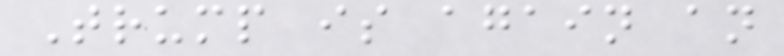Trump is again an
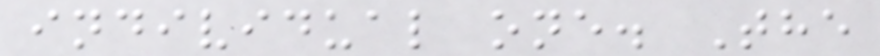individual one. The
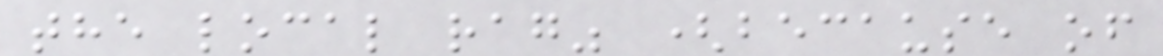the local rag" (because of
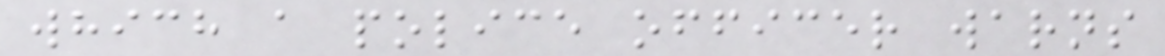which a police officer warns
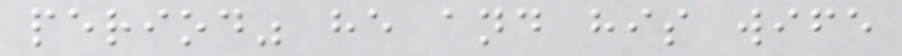period" he and his wife
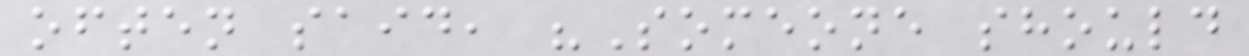often said, "Someone should
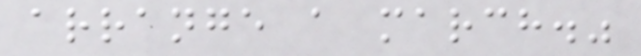arrange a march."
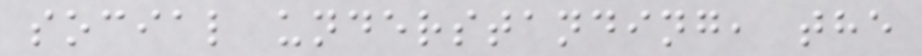social understanding, the
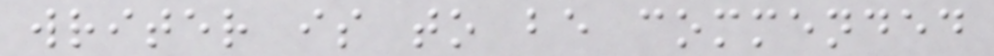writer is to be commended
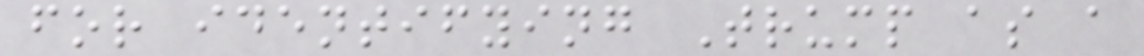for identifying Trump as a
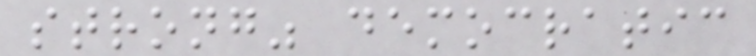strong" democratic
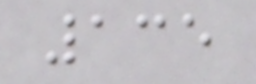135
